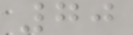70
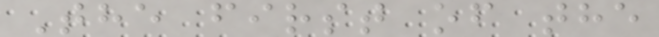The first of the
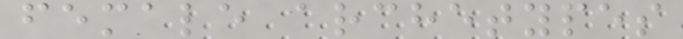female archetypes
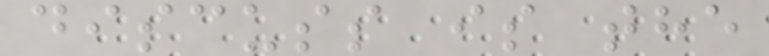discuss is the
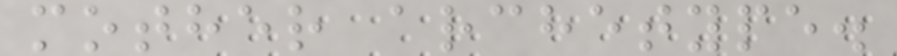mother archetype.
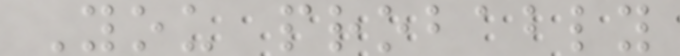You probably
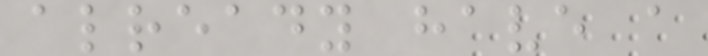already have a
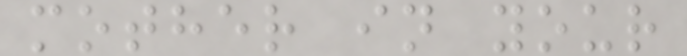mother in your
